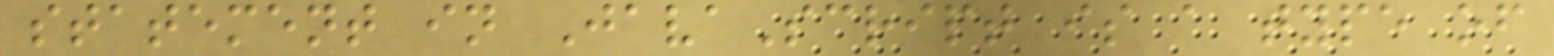statement in JavaScript is a type of
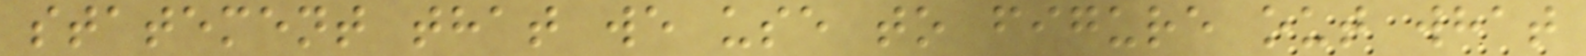statement that we use to figure out what
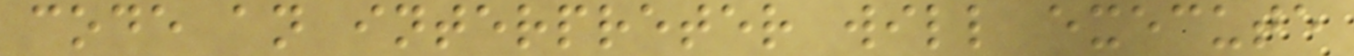code an interpreter will execute
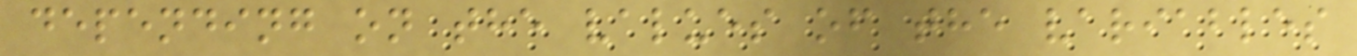depending on the values of the variables
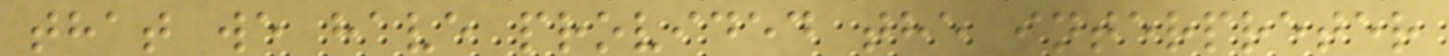that we have provided the interpreter
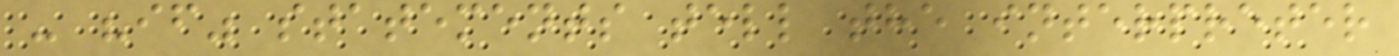- "if" statements tell the interpreter
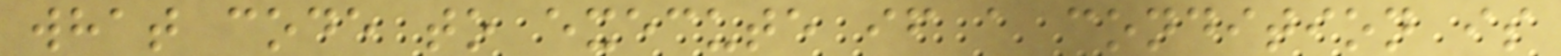what code to execute if a condition is
